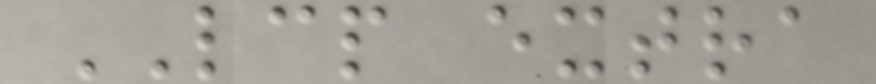LCP extra
